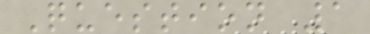Question 1
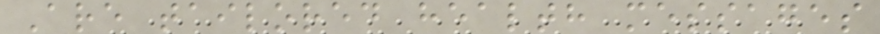Are tailored health messages
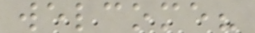welcome?
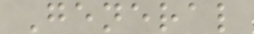General
